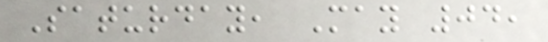Saturday, May 04,
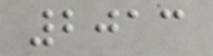2013
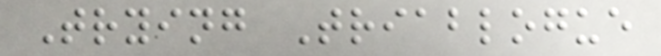Trying Triablogue
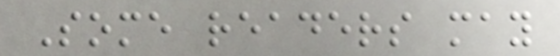Some readers may
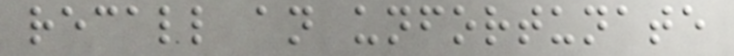recall an unfortunate
